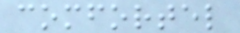comfortel
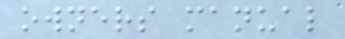owners manual
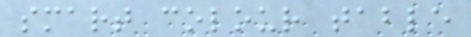smart colour table
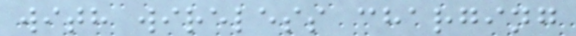with wireless charging
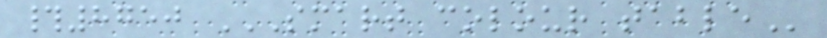#8750 SMART COLOUR TABLE
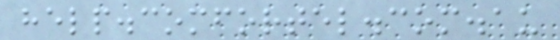help.comfortel.com.au
